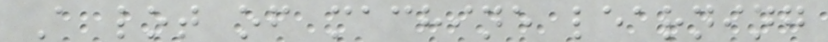A lot of machine learning
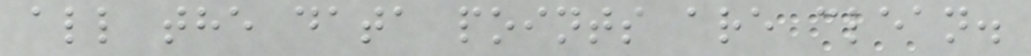all the data points are clean.
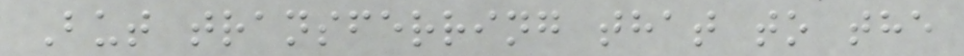But transferring that to the
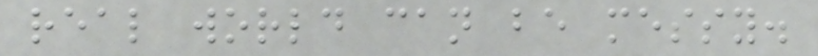real world can be messy.
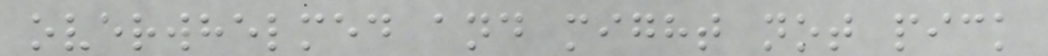overwhelmed and might not pick
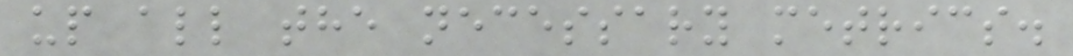up all the necessary metrics.
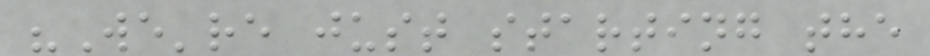"We're just starting the
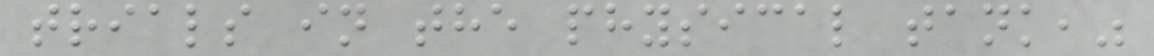trials in the physical tank,"
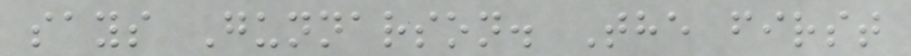says Gunnarson. The first
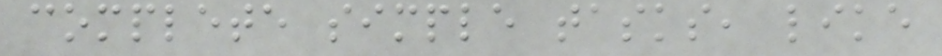complete simple tasks, like
